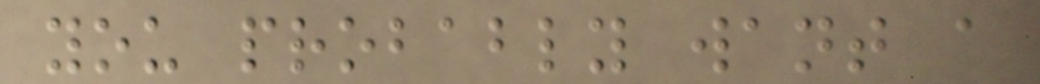you probably want a
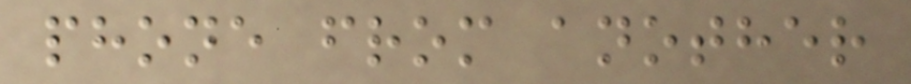phone from another
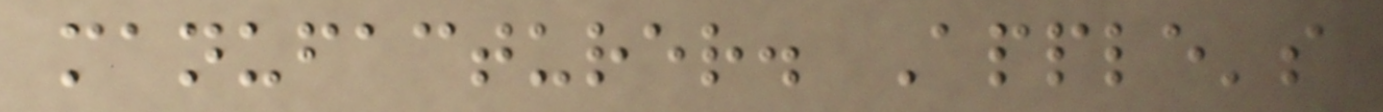manufacturer. Apple's
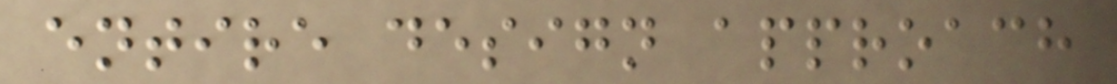entire design approach
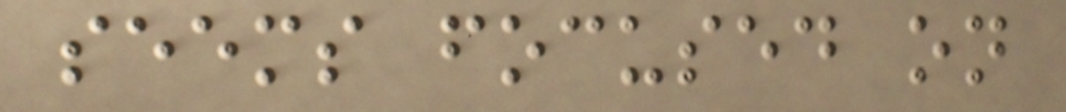seems focused on
